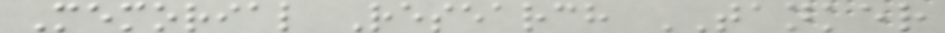Memorial Research TANKER
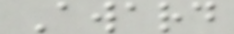Award
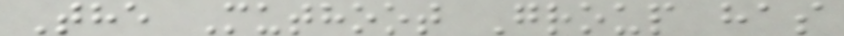The Muthoot Group has
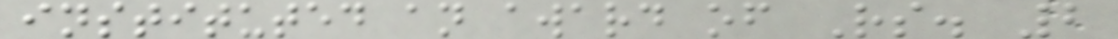instituted an award of Rs. 2
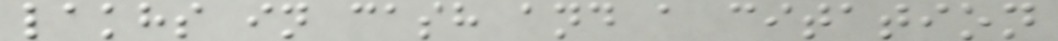lakhs in cash and a citation
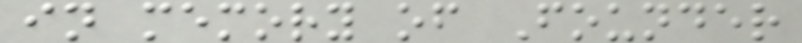in memory of Founder
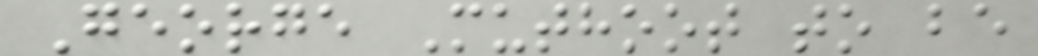George Muthoot to be
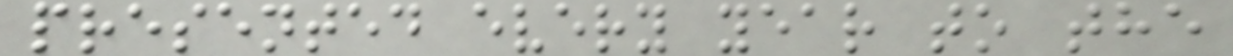presented every year to the
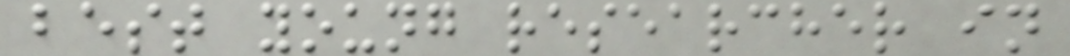best young researcher in
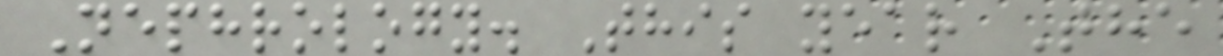Nephrology. This year The
